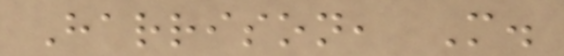Harrison, M.
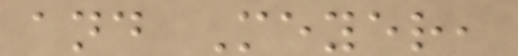and Meyer,
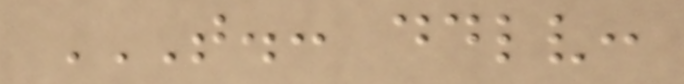T.: DDLV:
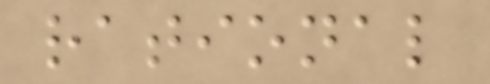rational
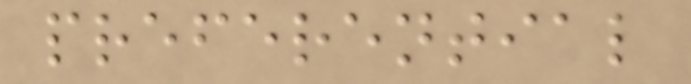preferential
